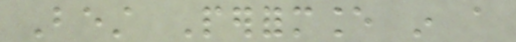Best Performance in a
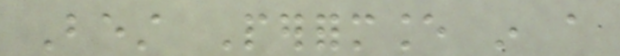Best Performance in a
